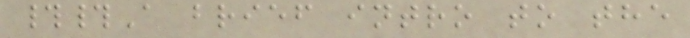##A brief intro to the
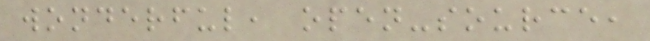wonderful, open-source,
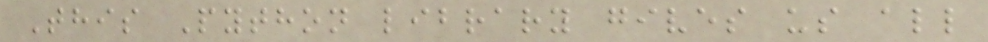This Python library gives us all
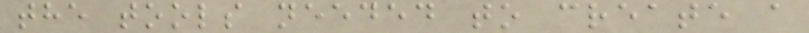the tools needed to create a
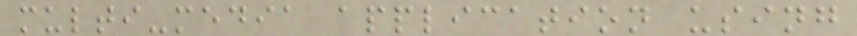multi-media application using
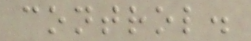control.
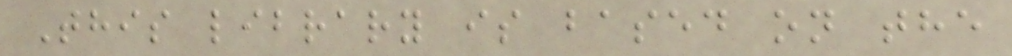This library is based on the
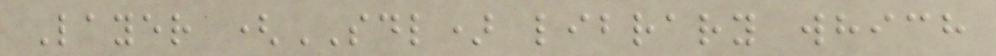Layer (SDL) library which
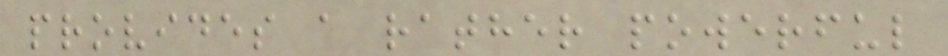provides a rather powerful
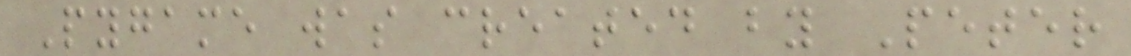Pygame was created by Peter
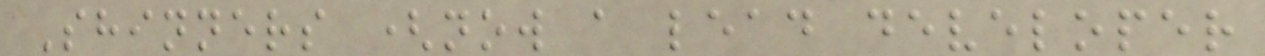Shinners (now a lead developer
